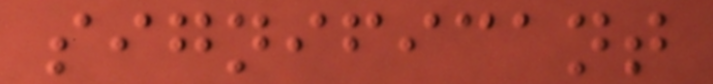significant
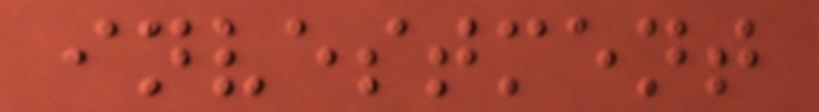investment
